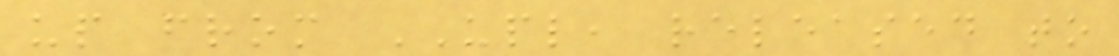up from UPL, released to
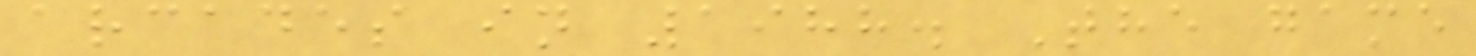arcades in 1988. The game
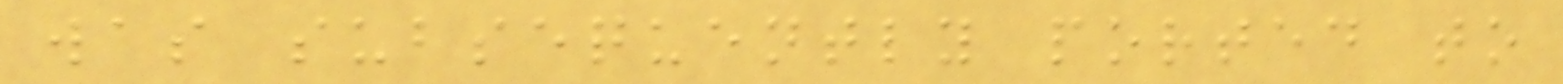was subsequently ported to
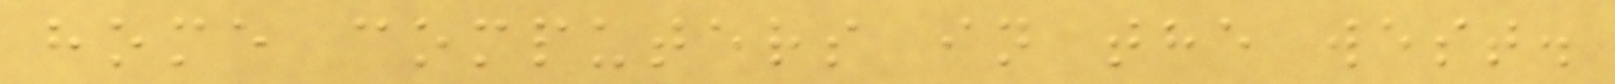home computers in the west.
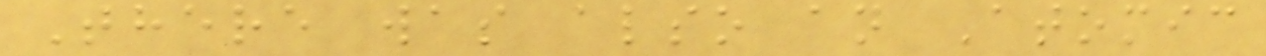There was also an Atomic
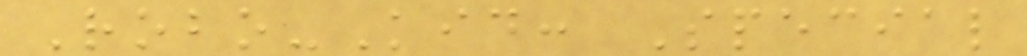Robo-Kid: Special
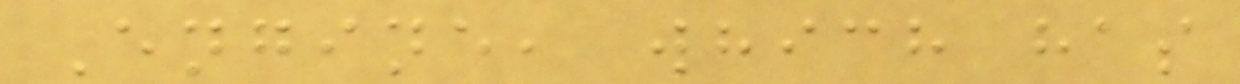Engine, which has
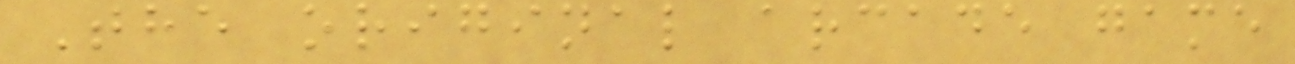The original arcade game
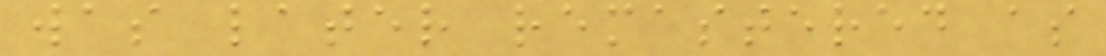was later remastered as
